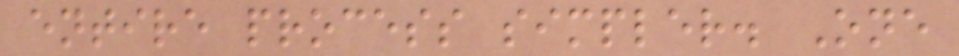entire process simpler. One
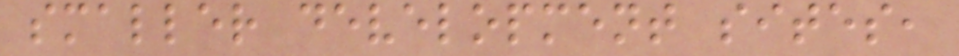smaller development sites,
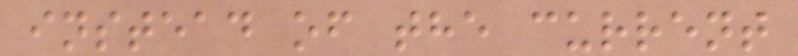instead of the current
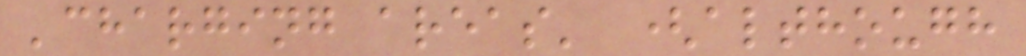'charging areas' (although
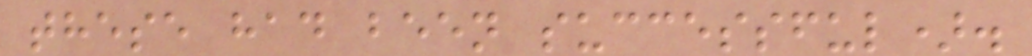these had been successful).
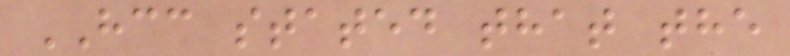HCC stated that the
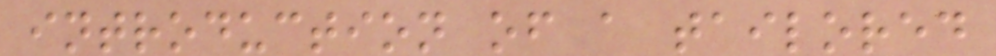introduction of a tailored
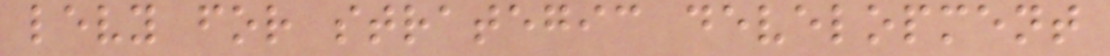levy for strategic development
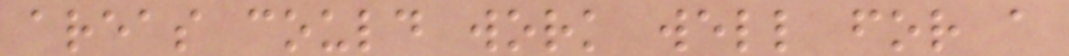areas could work well for a
